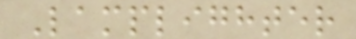Lamplighter
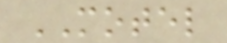MOTEL
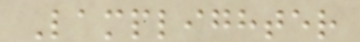Lamplighter
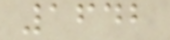1642
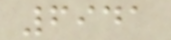6941
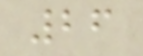26
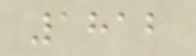1812
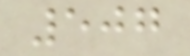507
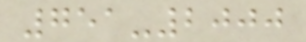751-2000
